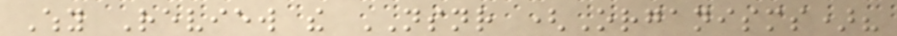Why Review the NSNR (Organisms)?
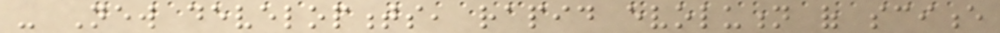- New developments, rapid evolution of science
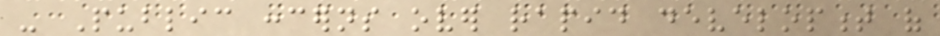- Public concerns over rapid development of
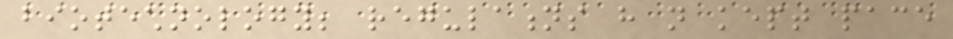biotechnology; regulations have not kept pace
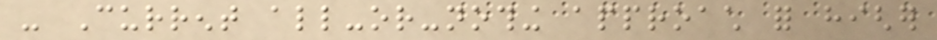- Current all-or-nothing approach for higher
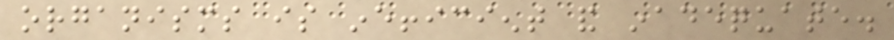organisms is inefficient and inadequate.
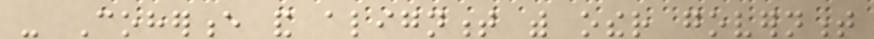- Coherence and alignment with other government
